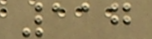117
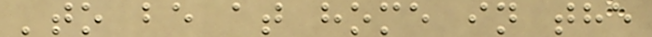'to be at home in the
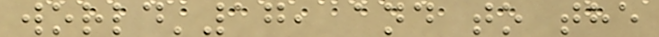world'17, and to the
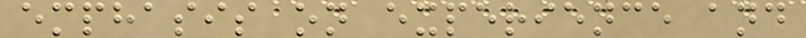emphasis on experience and
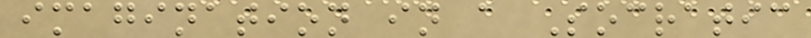imagination in a Socratic
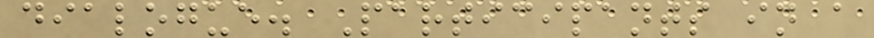dialogue. Participants in a
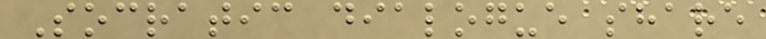Socratic dialogue share
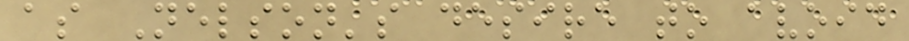as Nelson's desire to avoid
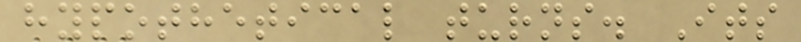hypothetical turns. Its
